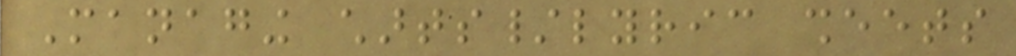Managing charts/lyric sheets
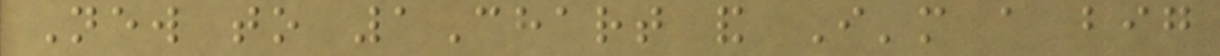New to 1Chart and I'm a big
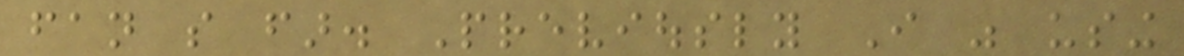fan so far. Previously I was using
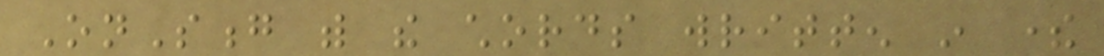OnSong with the chords written in there
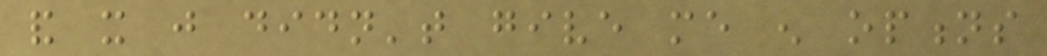and it just didn't give me enough options
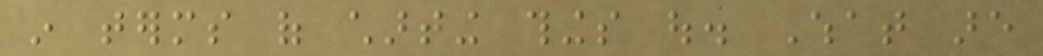in terms of charting things out. What are
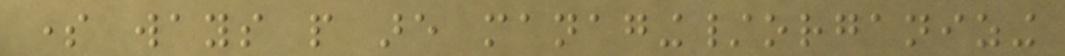some ways people are managing/organizing
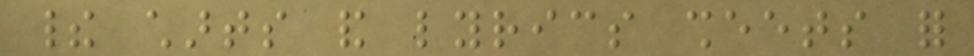their charts and lyrics sheets for
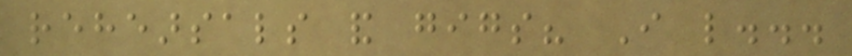rehearsals and gigs? I like...
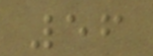56
